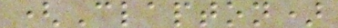(Clapton)
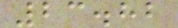23.82
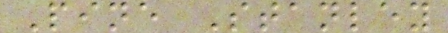Pine Stanley
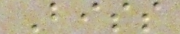Biss
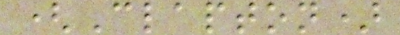(Clapton)
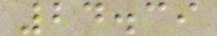24.39
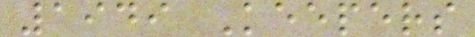1949 Keepers
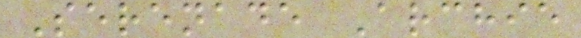Serenade Archie
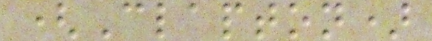(Clapton)
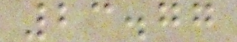23.77
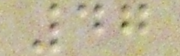47
